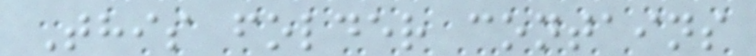This folder contains
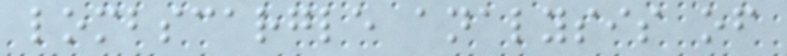lombscargle analysis of
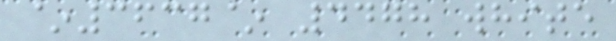~3637~ 4478 white
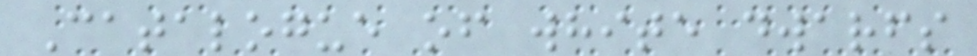Catalogue of white dwarfs
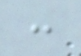:
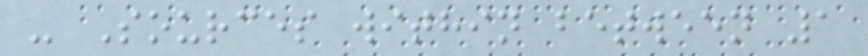- Sources within between 1
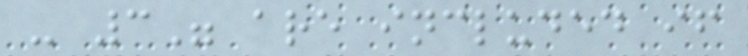- 3" are included if
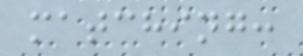matching:
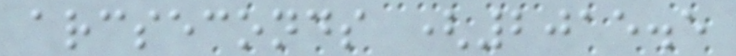arcseconds (2015.5
